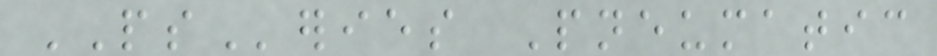PSeries Pneumatic
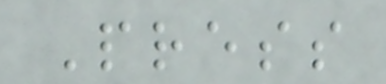Press
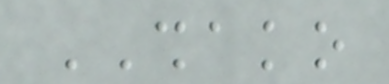SHAKO
